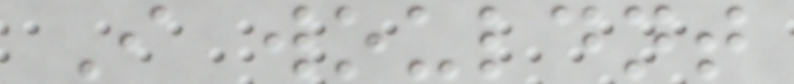I wouldnt
